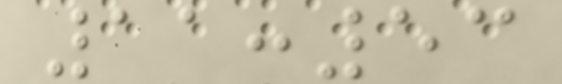11:53
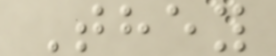They
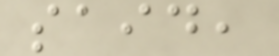said,
